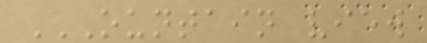OUNTAIN VIEW
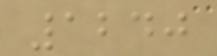1240
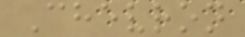Chevron
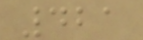421
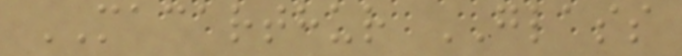MACARTHUR GLASS
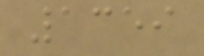1359
